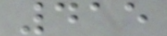415
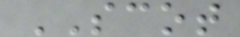SCOT
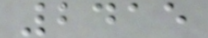2415
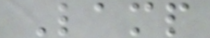Lamp
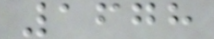1678
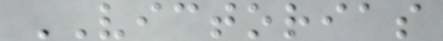VICTORIAS
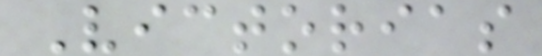Victorias
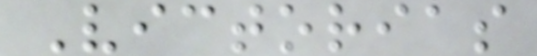Victorias
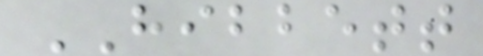HIBBETT
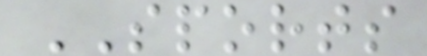SPORTS
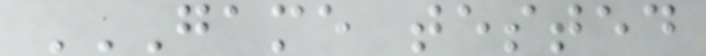GAME TESTED
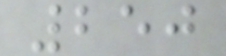250
